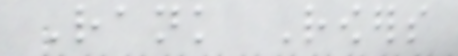Rank Rowers
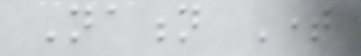Nation Time
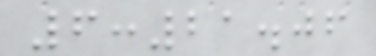6:21.06
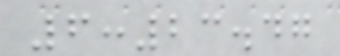6:23.47
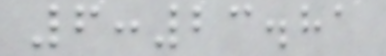6:23.81
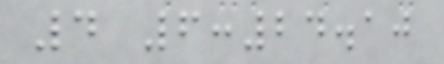4 6:24.10
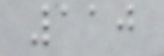110
